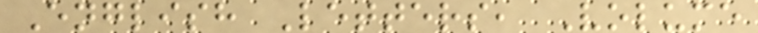English Letters, Volume
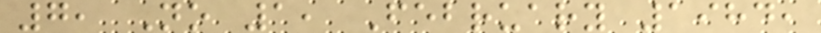7, No 1, February 1984,
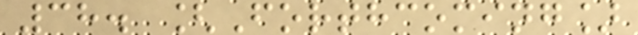38. [Forthcoming]
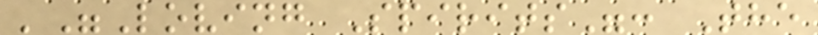'"Loving Spirits": The
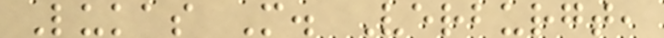Lukas M. Verburgt,
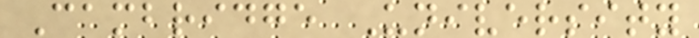Cambridge University
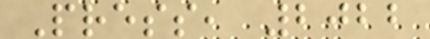Press, 2022
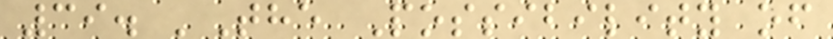39. 'The Possibility of
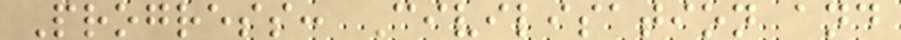Progress: Civilisation and
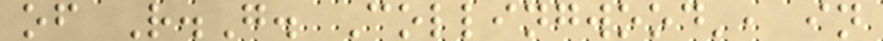of R.G. Collingwood', in
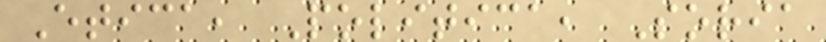Etica, Politica, Soria
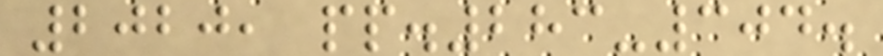2020, pp.283-304.
